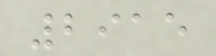2915
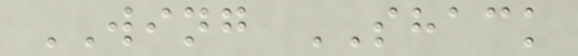WING SHACK
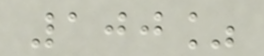100%
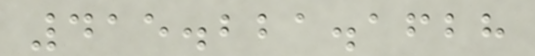415.221.1628
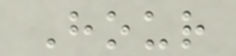Hour
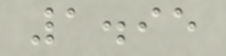1.95
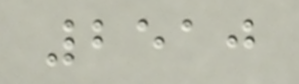2510
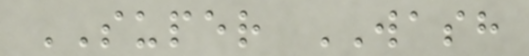SUPER WASH
